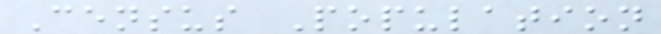Census Population
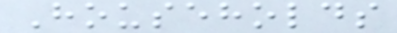Households
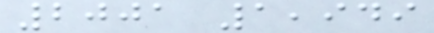2001 1,949
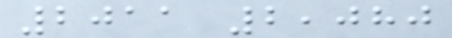2011 2,080
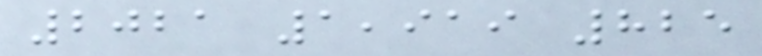2021 1,919 825
